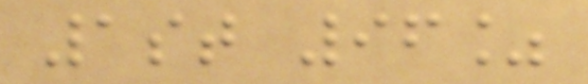1st 96%
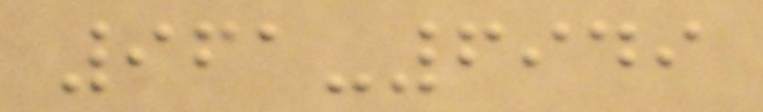961-6949
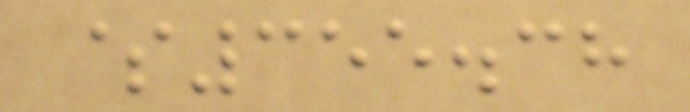$355.38
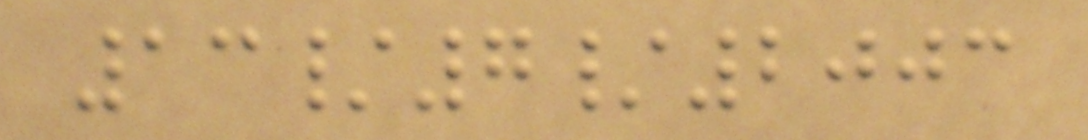13/7/2003
